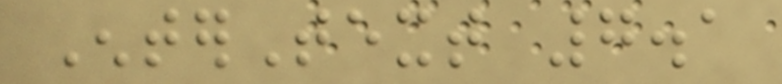EnterText 7.1
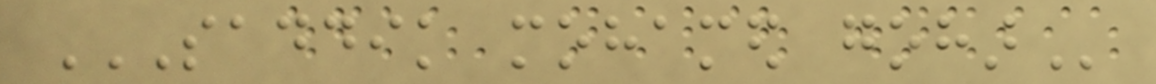SADDIK MOHAMED GOHAR
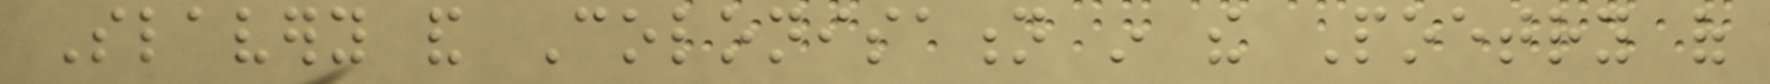Slavery and Colonisation in the Poetry of
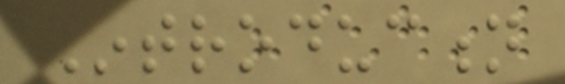Introduction
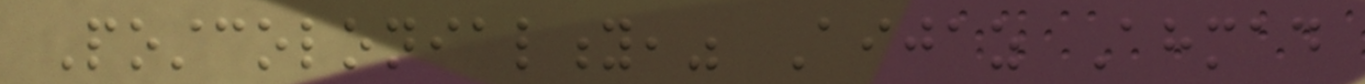Postcoloniality," Aijaz Ahmad
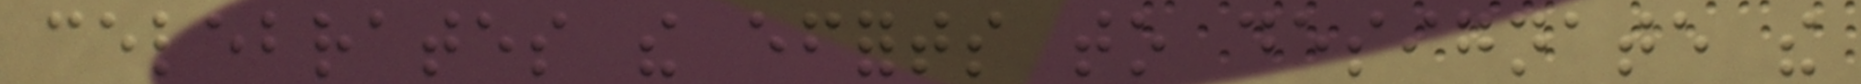celebrates the efforts to designate the
